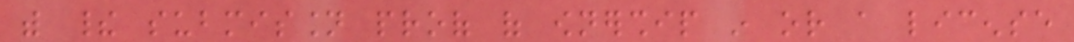with their submission proof of ownership in or a license
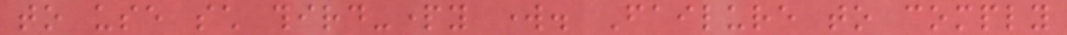to use such third-party work. Failure to comply
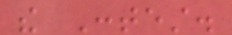the Contest.
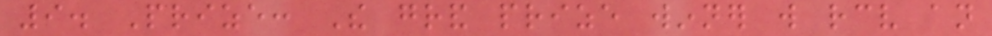9. Prize: The grand prize winner will receive an
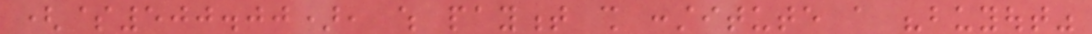($500.00), which payment shall constitute a "buyout"
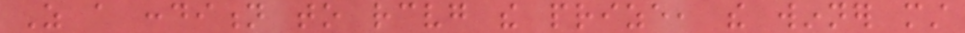As a condition to receiving the prize, the winner must
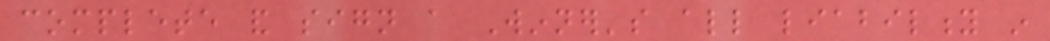complete and sign a Winner's all liability in
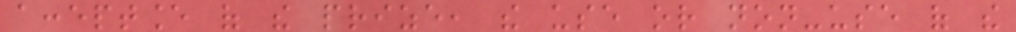acceptance of the prize, the use or non-use of the
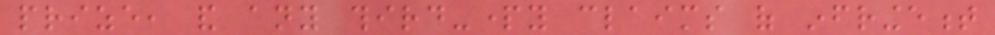prize, and any third-party claims of infringement
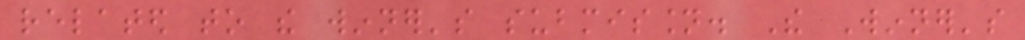related to the winner's submission. The Winner's
